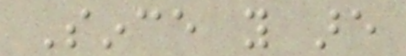Since you are
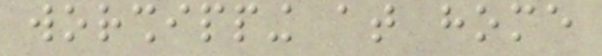worshipping at home
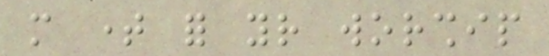more time for your worship
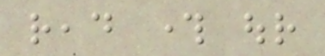read through our
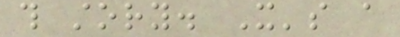this story. It's a
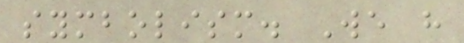symbolism. We have
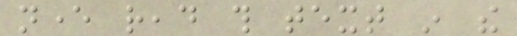never read this text in the
